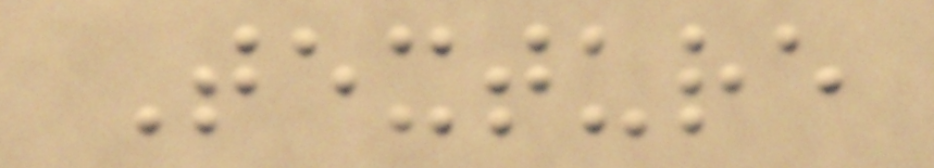Texture
